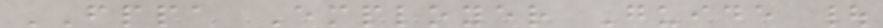FPPA Employer Guide |
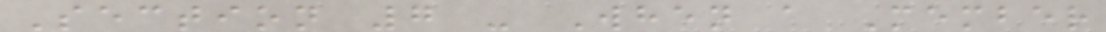Section 7 - When a Member
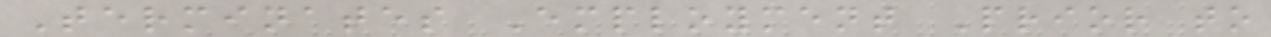Terminates Employment Prior to
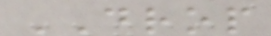DROP
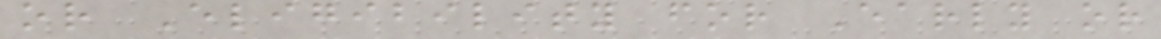or Eligibility for Early or
